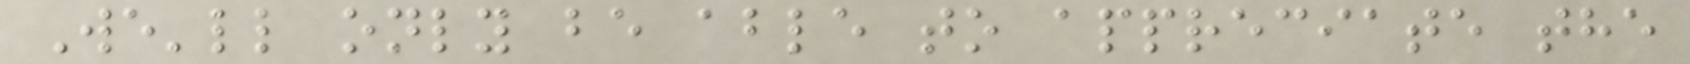We'll only be able to appreciate the
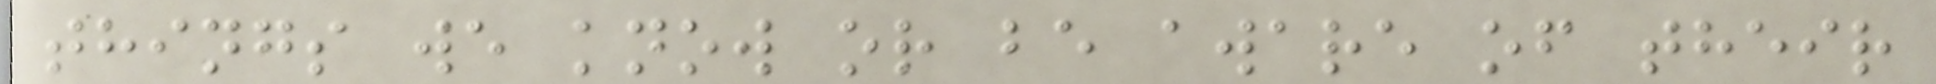things we know or be aware of their
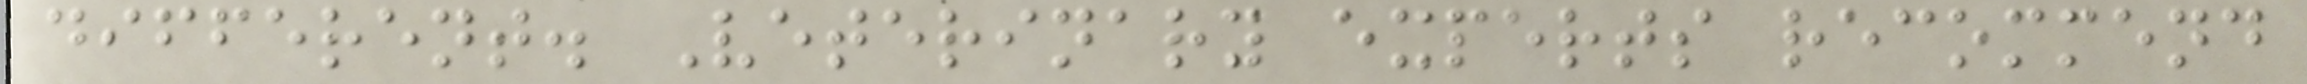different. Veterinary experts recommend
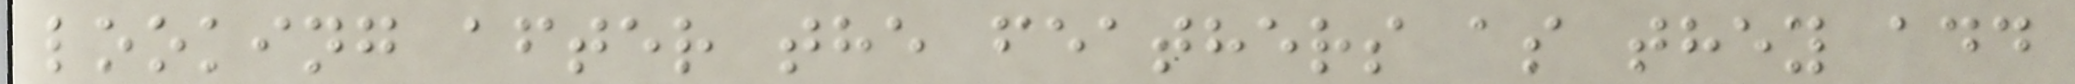looking after the feathers as they add
